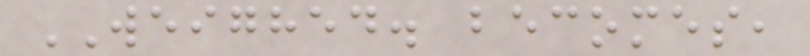WEIGHED. becomes,
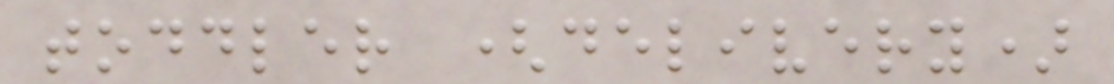toddler (delivery)
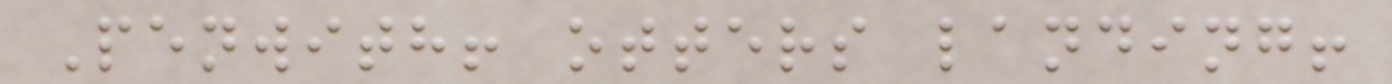Penwith! otters landing!
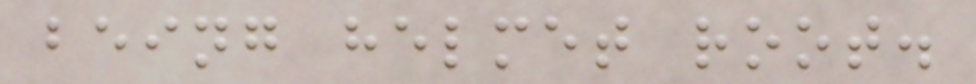being helmet root.
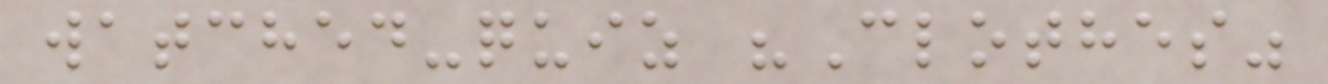watched-quiz "Clothes"
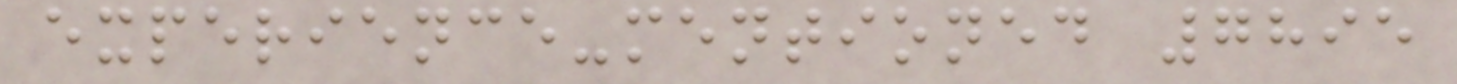experience-mentioned 7895
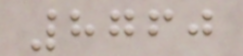8760
